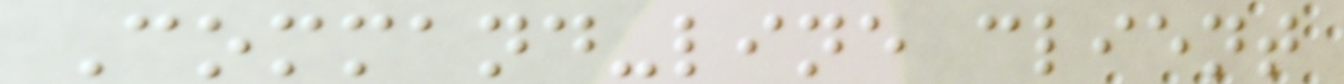Command-line client
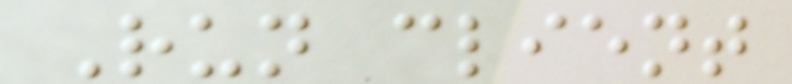Run client
